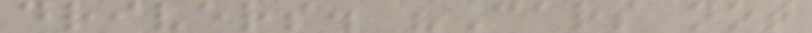drivers. "Cars not
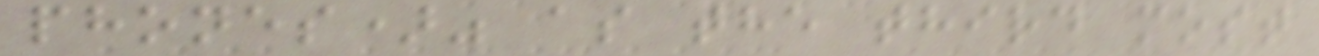phones)" as the third most
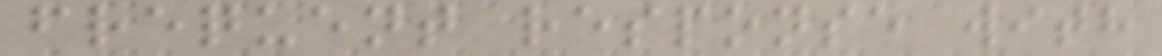frequent response with
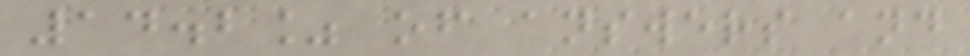14.2% of answers and
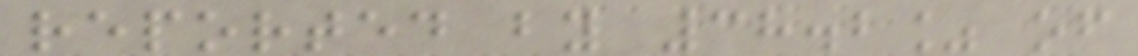reported by 38.2% of
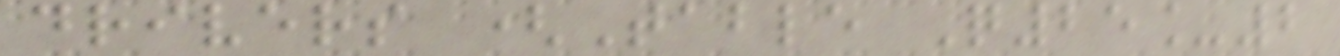drivers (Table Q25_2
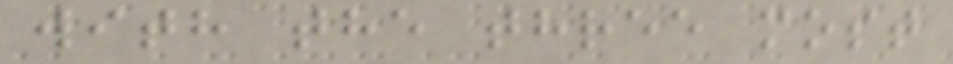with the three most
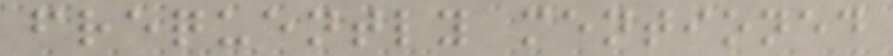frequently mentioned
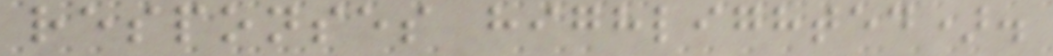responses highlighted).
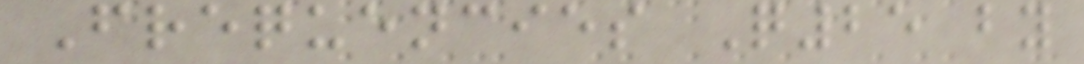Frequencies Q25 by
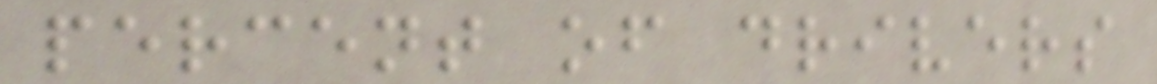percent of drivers
